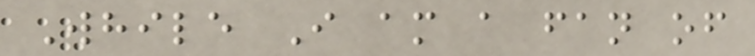While I am a fan of
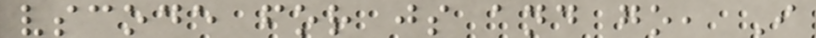vscode for js and go, I
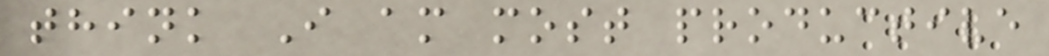think I am most productive
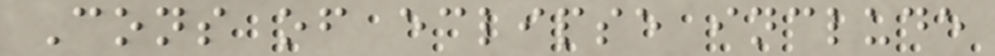Cons of eclipse include
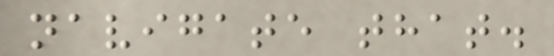navigate that.
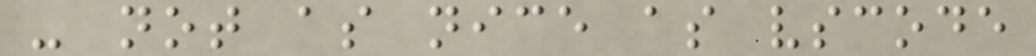- not as nice as vscode
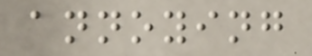annoying
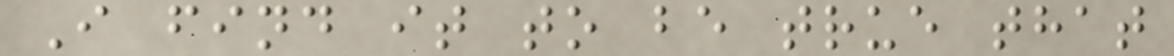I find it to be true that
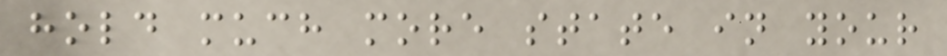hold much more state in your
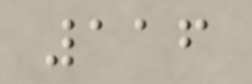116
